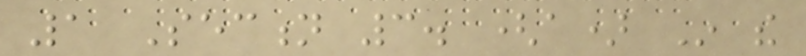1 Section 3. (a) In the
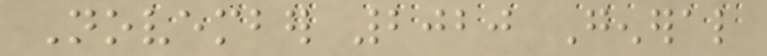November 2020 General
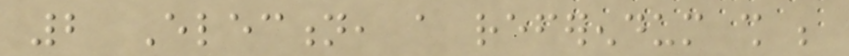2 Election, a referendum shall be
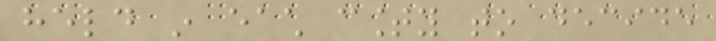held in each county to decide
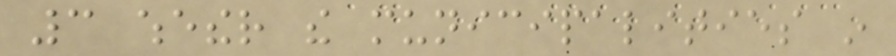3 whether the municipalities in
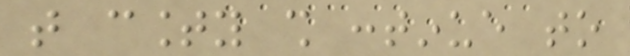that county shall continue to
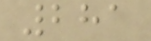281
